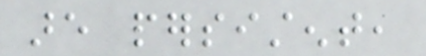are persistent,
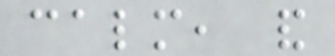calm, and
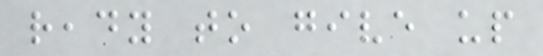ready to give up
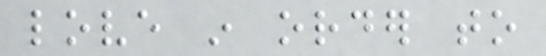love in order to
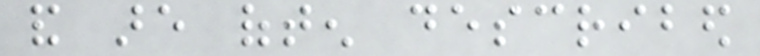and are often described
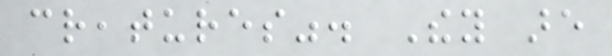creatures". They are
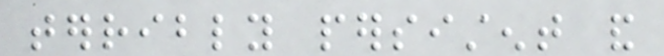terribly persistent and
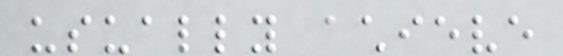usually achieve
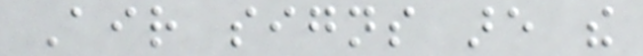Air signs are the
